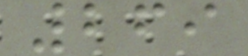269
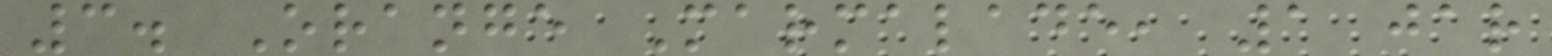3. Orange Marmalade, 1 jar
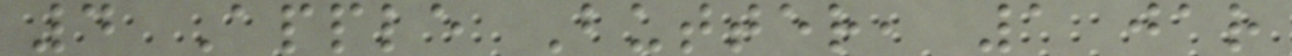4 Apple Butter, 1 jar
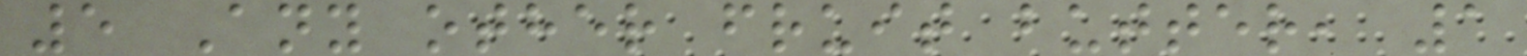5 Any other fruit butter, 1
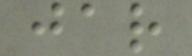jar
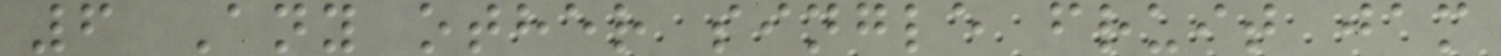6 Any other single fruit jam
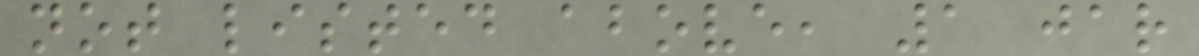not listed above, 1 jar
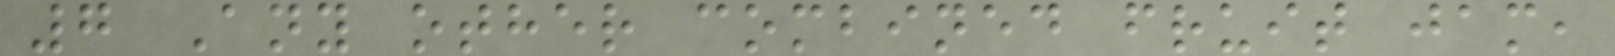7 Any other combined fruit jam,
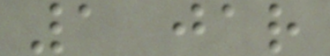1 jar
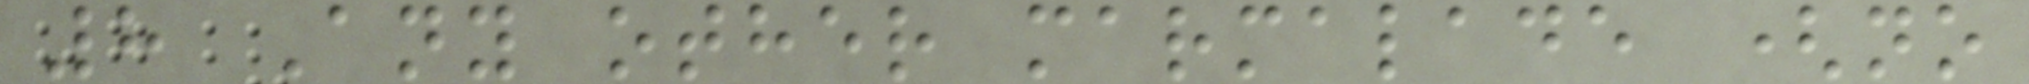8 Any other marmalade (no
